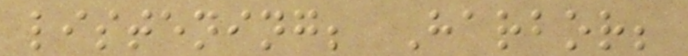listening; Harbor;
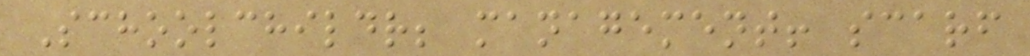Schoolchildr; management! scarf
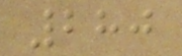280
